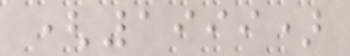(1999)
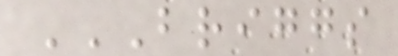BRIGGS
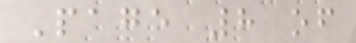Page 8 of
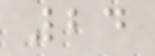24
